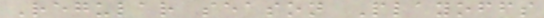Regular season Playoffs
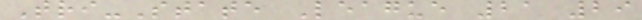Tri-State League 21 29
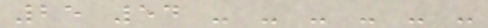25 54 - - - - - -
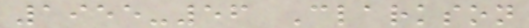1955-56 Clarkson
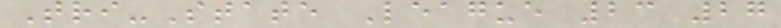Tri-State League 23 27
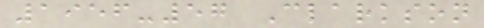1956-57 Clarkson
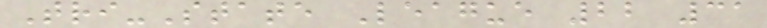Tri-State League 22 31
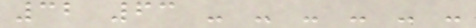32 63 - - - - - -
